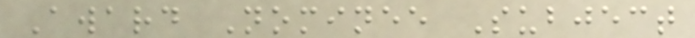Award Nominee Subject
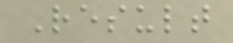Result
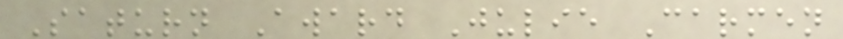Saturn Award Julie Carmen
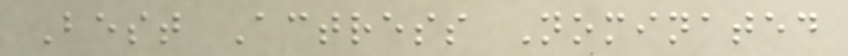Best Actress Nominated
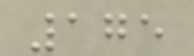175
